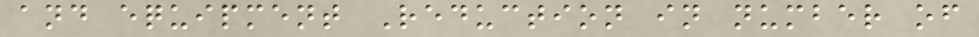and equipment Reduction in number of
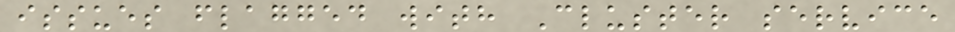issues flagged with Cluster service
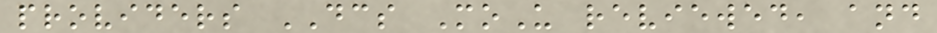providers DCS MoU reviewed, and
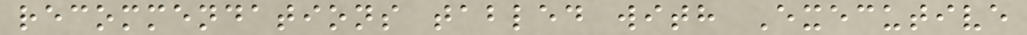recommendations tabled with Executive
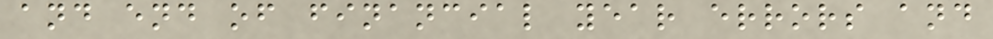and end of financial year errors and
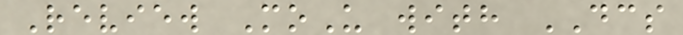Review MoU with DCS
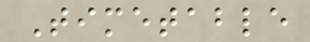Timetable
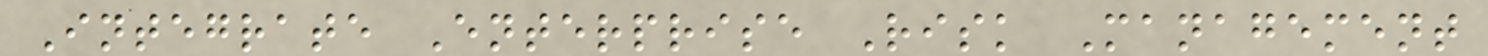Integrate Enterprise Risk Management
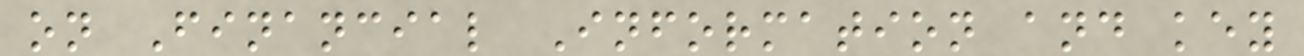on Financial Information and key
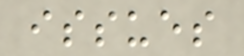issues
